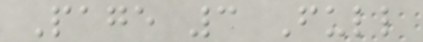Page 3 Full
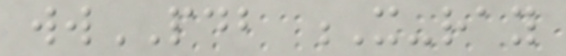wwPDB X-ray
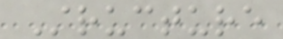Structure
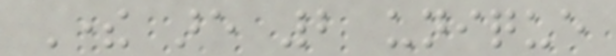There are 2 unique
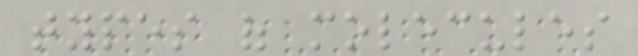types of molecules
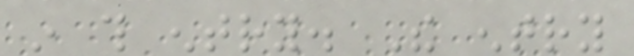in this entry. The entry
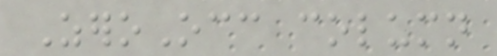ZeroOcc column
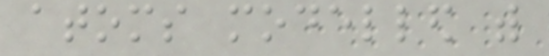atoms modelled with
